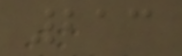213
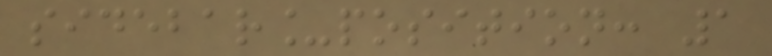sidebar_position: 1
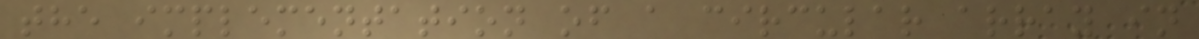the implementation of a circular array in
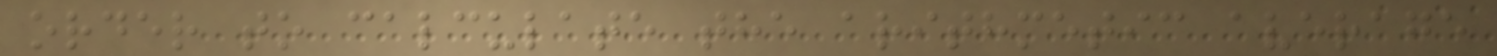order to calculate the arithmetic average
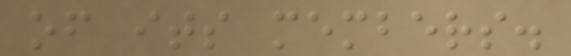of its members.
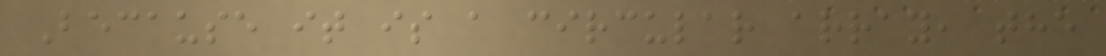Because it is a circular array, the
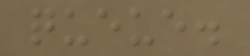queue.
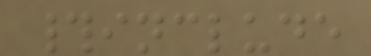#include
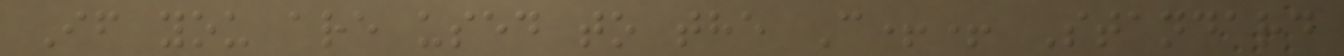If you are used to the C++ Standard
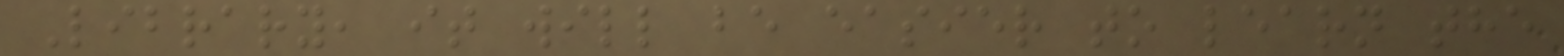Library, it will be easier to learn the
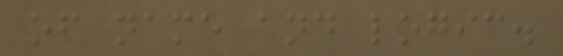of name and logic.
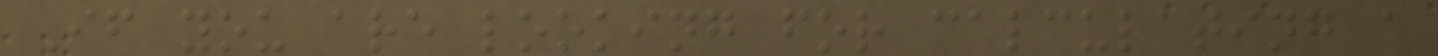If you are looking for calculating a
